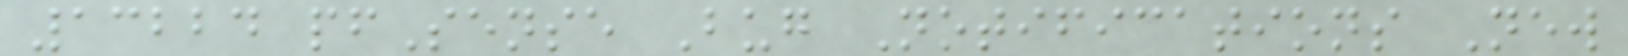13224 pfSense Bug Notifications New
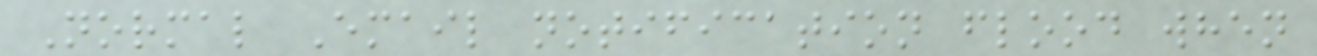Normal Email notification flood when
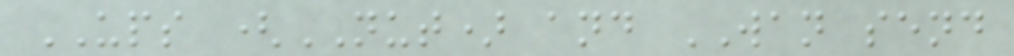UPS (NUT) and WAN send
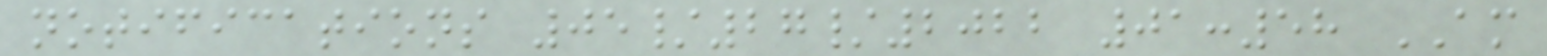notifications 05/27/2022 01:58 AM
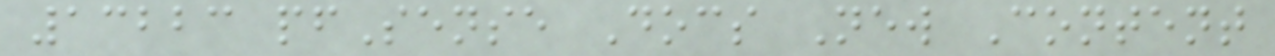13223 pfSense Docs New Content
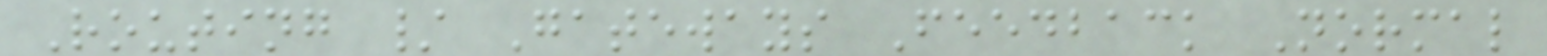Routing / Gateways Feedback Normal
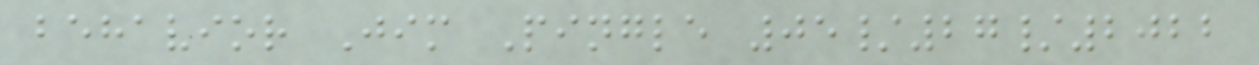behavior Jim Pingle 05/27/2022
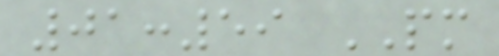01:59 PM
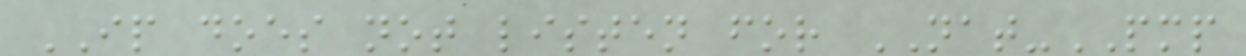IP does not listen for NAT-PMP
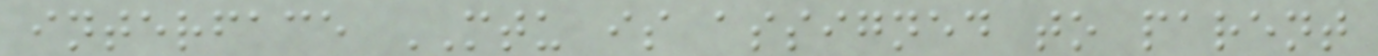interface MTU is assigned to parent
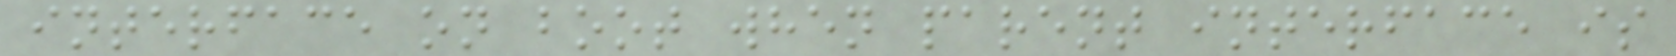interface on boot when parent interface is
